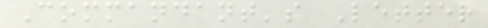Commandant's Letter
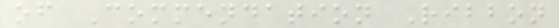of Commendation Ribbon
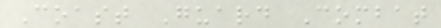Coast Guard Combat
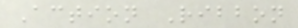Action Ribbon
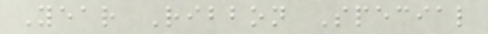Year Ribbon Special
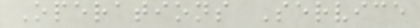Operations Service
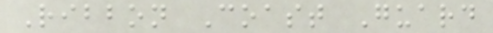Ribbon Coast Guard
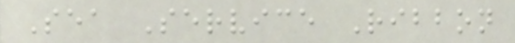Sea Service Ribbon
